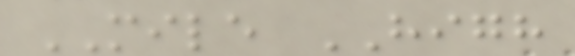MILE HIGH
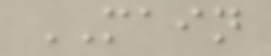MAIN
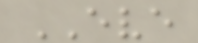EVE
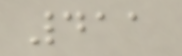411
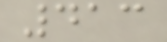413
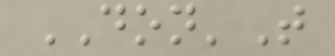DON'T
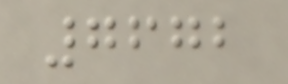7672
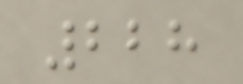228
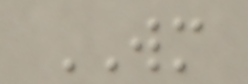WM
